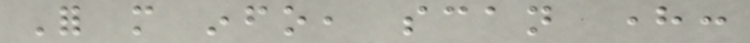For more info, scan here:
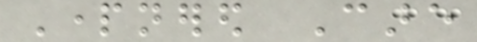Partnered Care
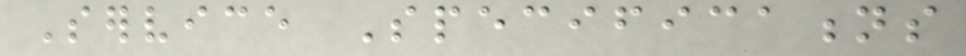Service Specifications
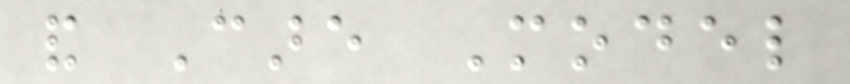and Care Model
